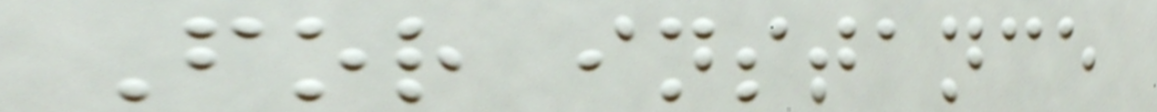For instance
